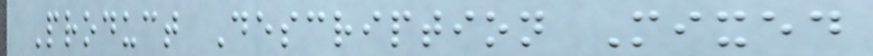Product Description Mixed
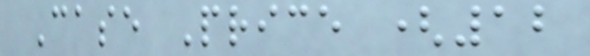Case Price (12
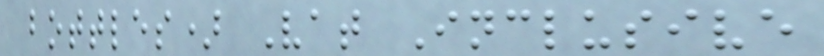bottles) Vat Inclusive
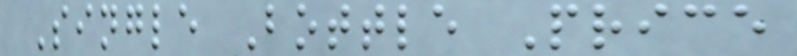Single Bottle Price
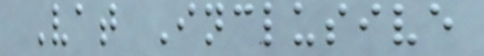Vat Inclusive
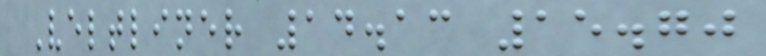Veltliner 14.13 15.70
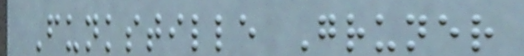Funkstille Gruner
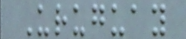Uruguay
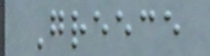Greece
